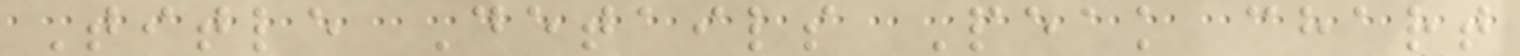Title Details Peak chart
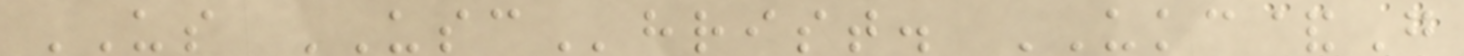US USChrist. UKC&G
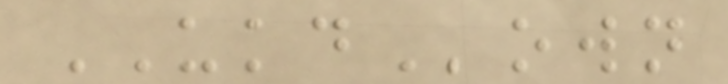UKDown
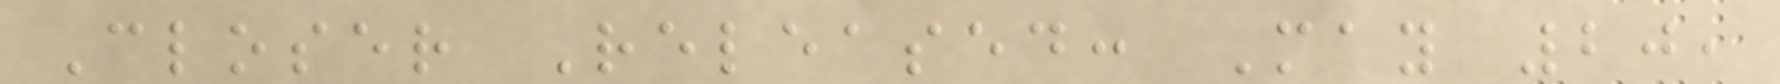Closer Released: May 20,
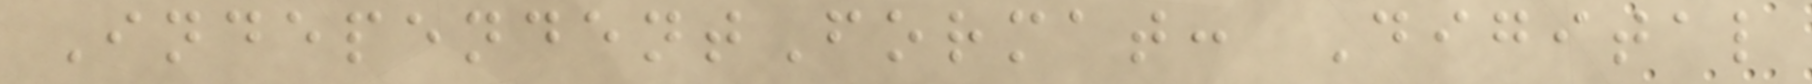IndependentFormat: Digital
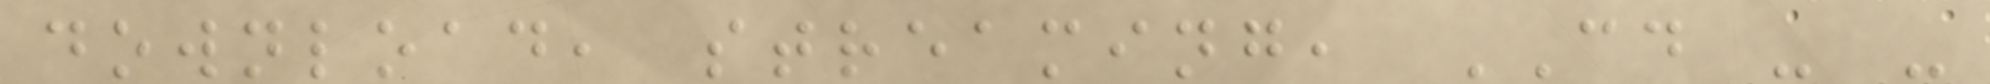download, streaming, CD - -
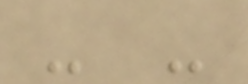- -
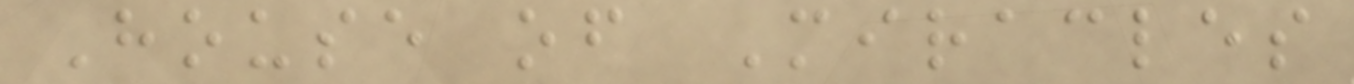House of Miracles
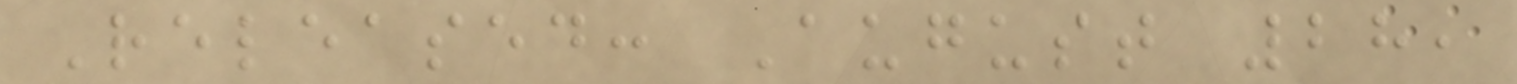Released: August 28,
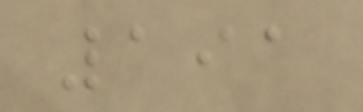191
